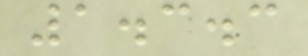1.3.3
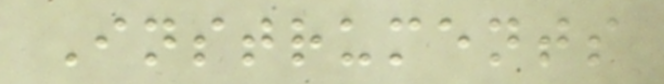Instruments
